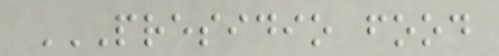PRESIDIO FOOD
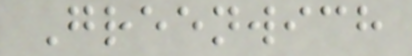Greenwich
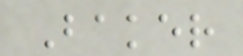Baker
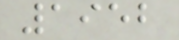1952
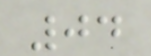04
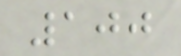100
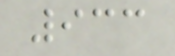933
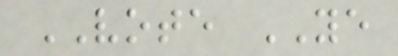VOTE YE
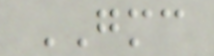GMC
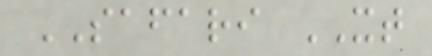SAFARI XT
